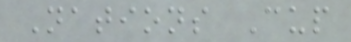Nations Cup
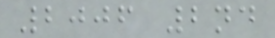2006 2nd
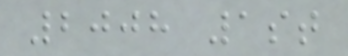2008 1st
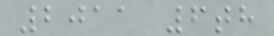2011 6th
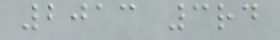2013 3rd
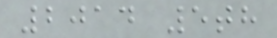2014 5th
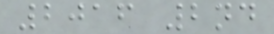2016 2nd
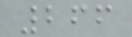266
